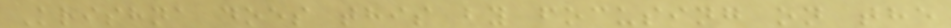Krishna does this by focusing on the
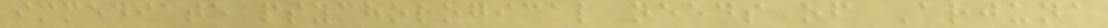immediate psychological needs of Arjuna
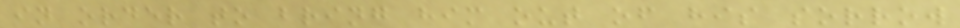in order to bring him out of his sorrow
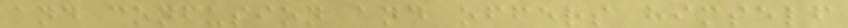and confusion and offers himself
